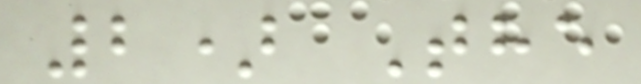2) The
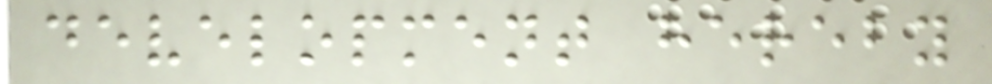development hereby
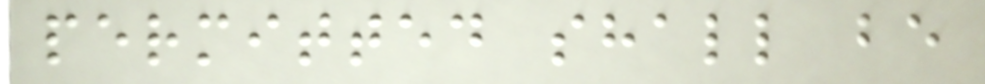permitted shall be
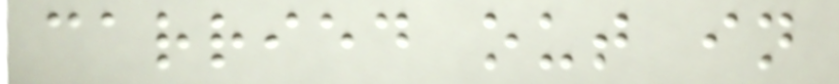carried out in
